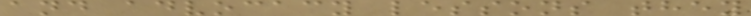and advocacy lessons they
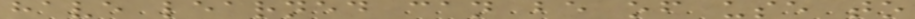have learned can be of use to
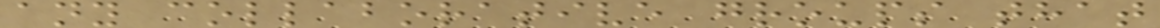any collaborative groups that
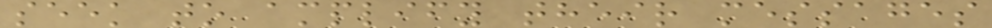seek to amplify their messages
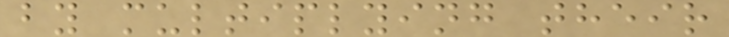by multiplying their
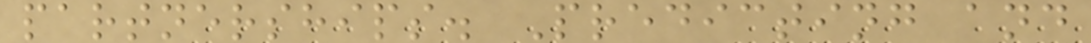partnerships. Predicting and
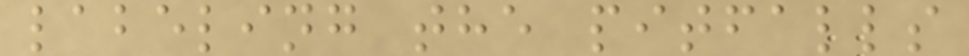labeling the pitfalls
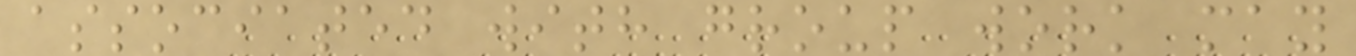associated with group work may
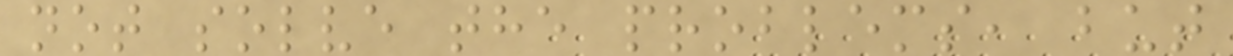not solve the problems, but
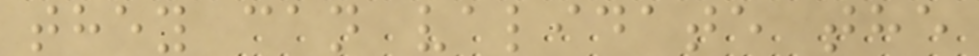they can validate the
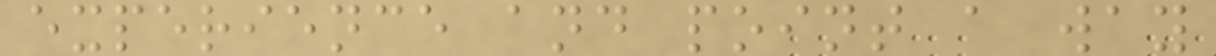experience and point a way
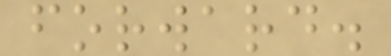forward.
